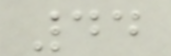44
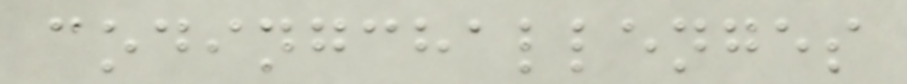codingchallenges
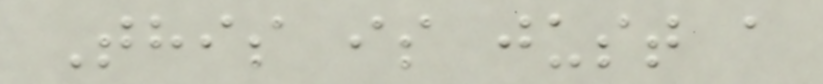This is just a
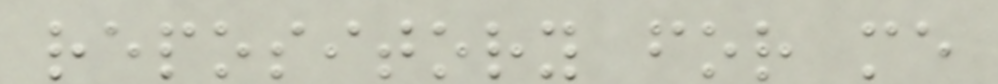repository for me
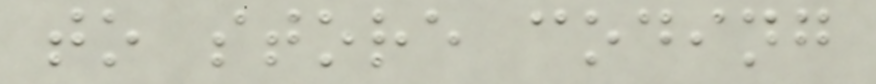to store coding
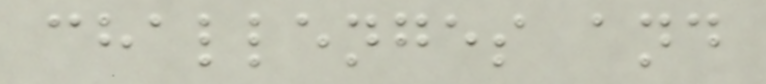challenges and
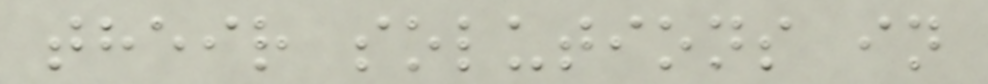their solutions in
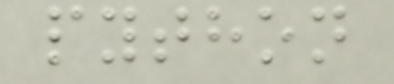python
